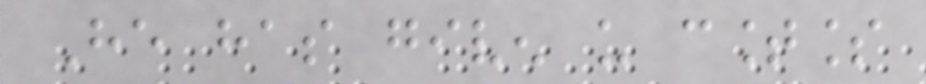He has given us countless
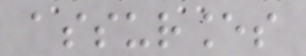assurances
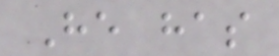He has
